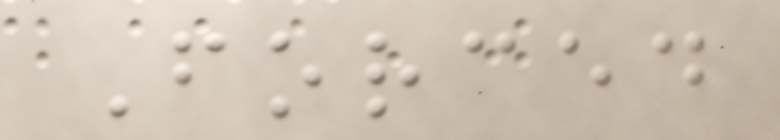Forced
